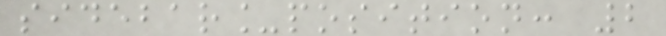sidebar_position: 2
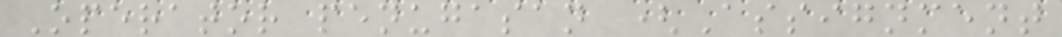Operator penugasan (Assignment
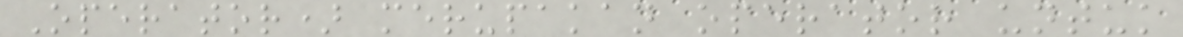Operator) merupakan operator untuk
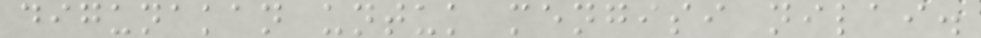digunakan untuk mengisi nilai.
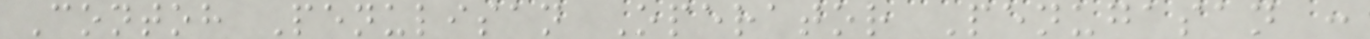Contoh Penulisan Operator Penugasan :
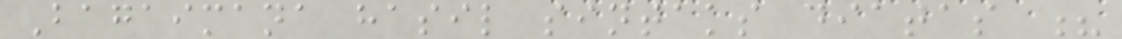Bagaimana hasil sintaks diatas ?
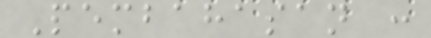Pembahasan :
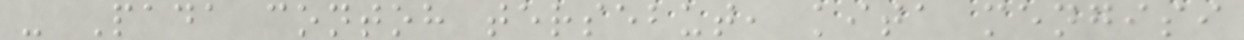- Pada contoh tersebut, kita mengisi
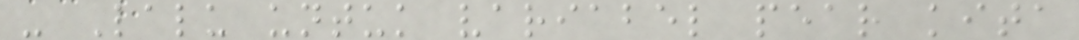- Lalu untuk variabel pear kita
